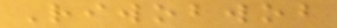Riwobwob
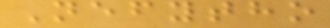Nefytho
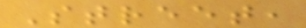Street,
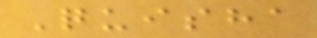Quisha
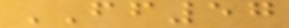FF57
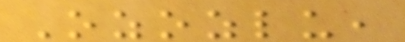Ozozlu,
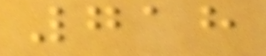718
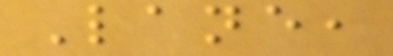Lane,
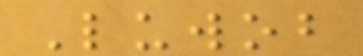Luwob
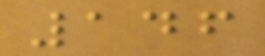146
